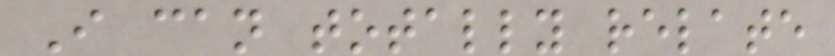I can totally relate
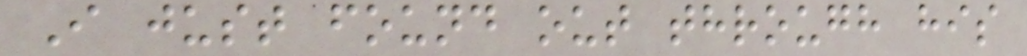I just found out through his
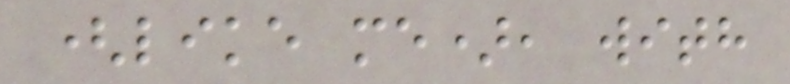(like me), with
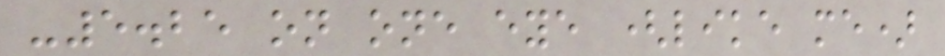-5.25 on one eye (like me)
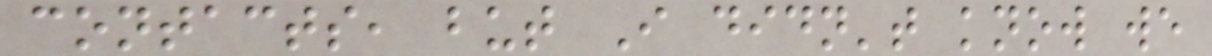contacts, but I didn't know we
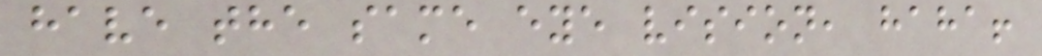have the same eye vision, haha!
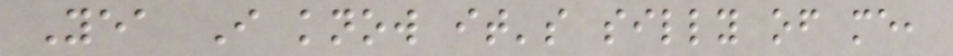Yea I know it's silly of me,
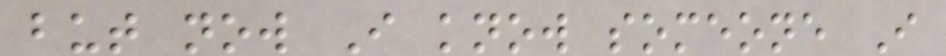but now I know someone I
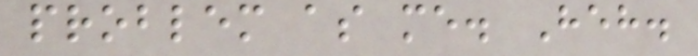problem as me. Heh.
